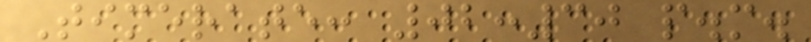Timerate: 02:30 p.m.
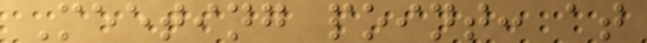Meeting point: at
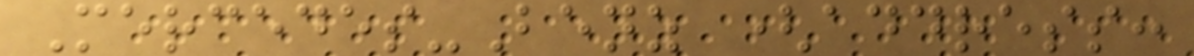Mercedes-Benz (address:
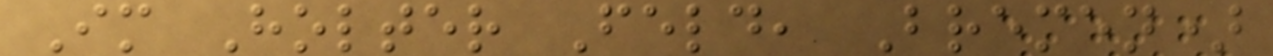Im Holter Feld, Bremen)
